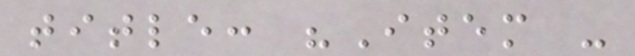title: "Item -
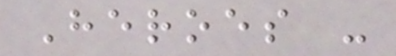Heroes -
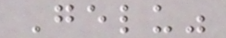Gelu"
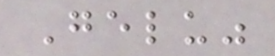Gelu"
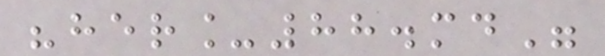"her_88.md"
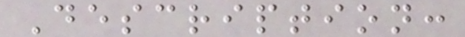Description:
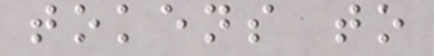tokens to
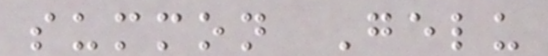summon Gelu
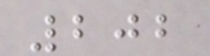202
